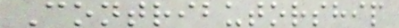Contributorship
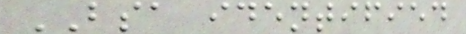BSA identified
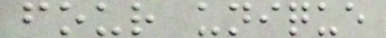four unique
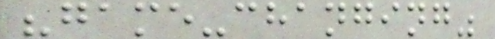"game-changing"
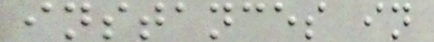instances in
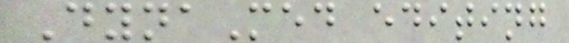DynaMed editing
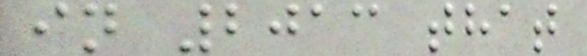in 2013 that
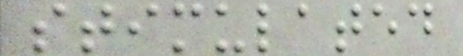stimulated
